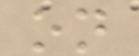on
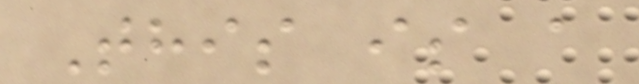This is a
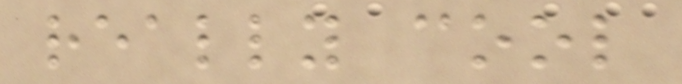really cool
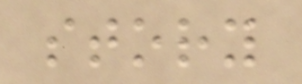story
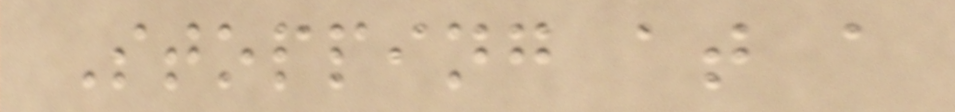Stopping at a
